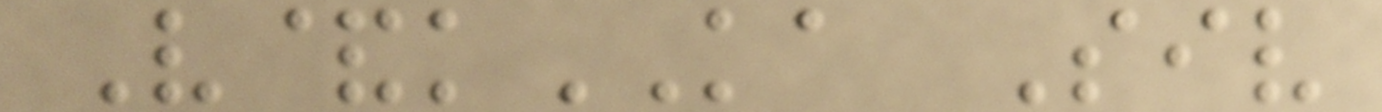V&kKA Siv
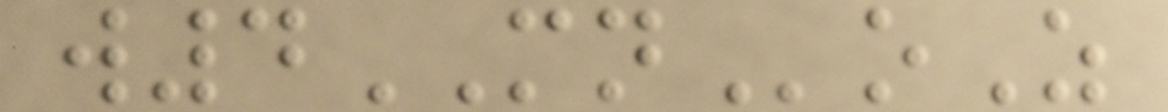w4MNoZ
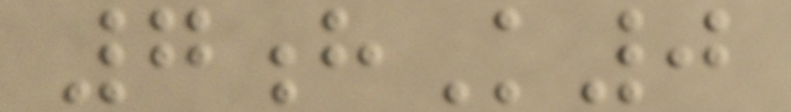7hK0
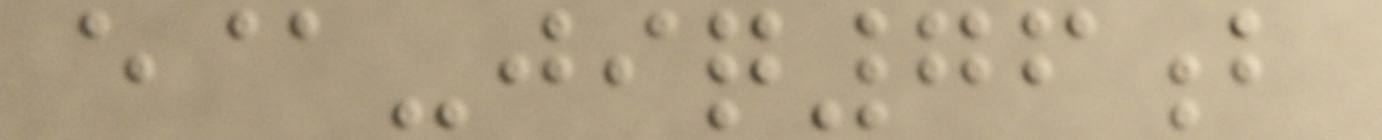e@-jiq76b
